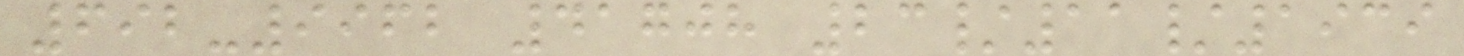692-9962 41708 23/11/1939
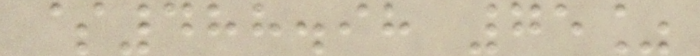$488.98 75%
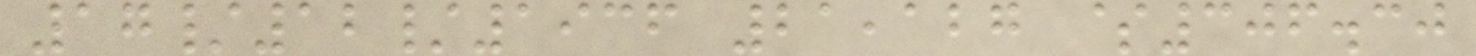17/12/1936 21,127 $306.30
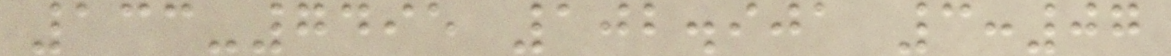133-7495 102.901 3:07
